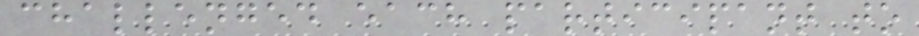challenged each participant to
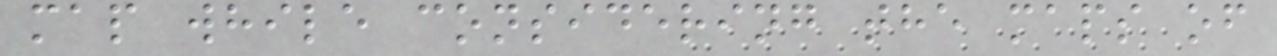map while considering the maps of
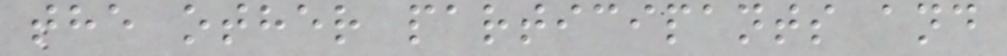the other participants and
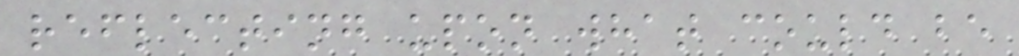reflecting upon what could be
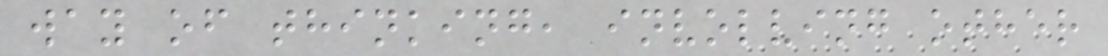way of thinking, involving other
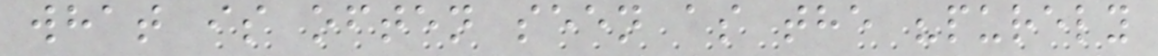what is often seen as the "purely
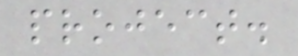project.
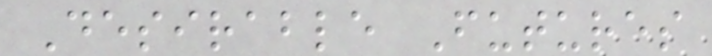Desirable Futures
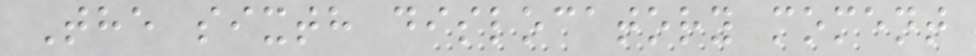The sixth dislocatory moment
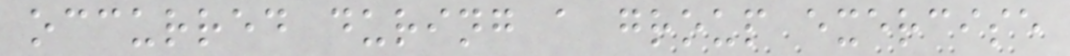occurred during a group exercise
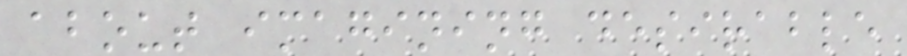about imagining desirable
